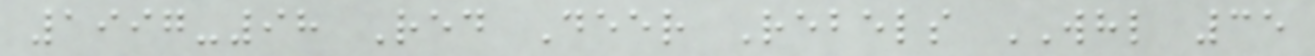1997-98 Red Deer Rebels WHL 35
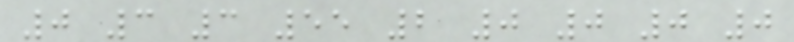0 3 3 55 2 0 0 0 0
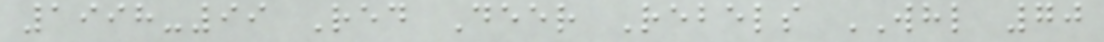1998-99 Red Deer Rebels WHL 70
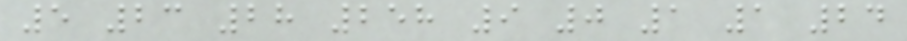5 23 28 258 9 0 1 1 24
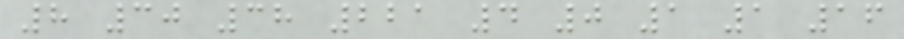8 30 38 221 4 0 1 1 16
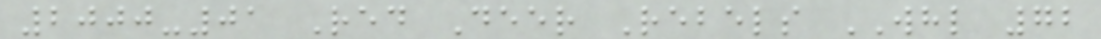2000-01 Red Deer Rebels WHL 72
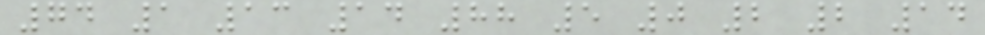74 1 13 14 88 5 0 2 2 14
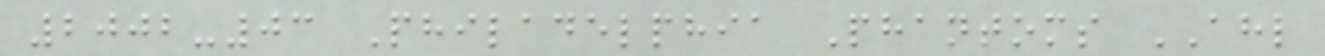2002-03 Philadelphia Phantoms AHL
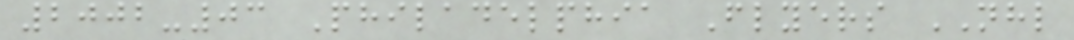2002-03 Philadelphia Flyers NHL
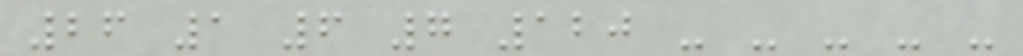26 1 6 7 120 - - - - -
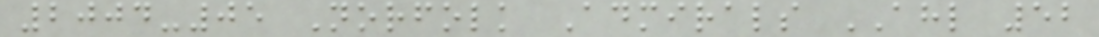2004-05 Norfolk Admirals AHL 52
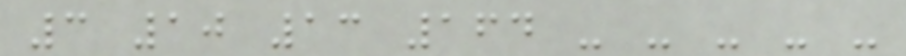3 10 13 164 - - - - -
